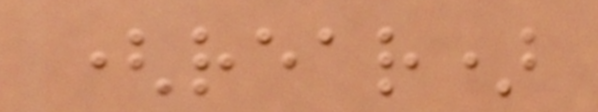(rear)
